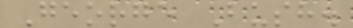George Bush.
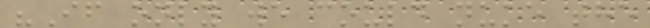"If only we could nuke the
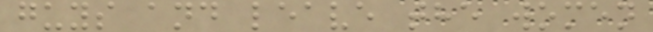guys and leave the women
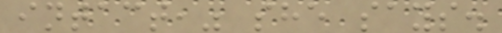intact," she says.
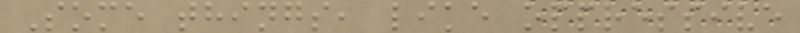Some things, like oppressive
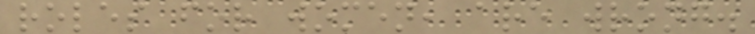roles for women, are wrong.
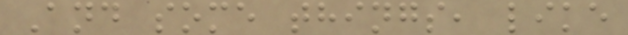And some things, like
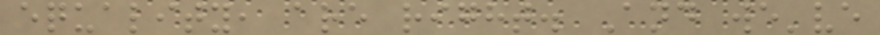equality, are right. And we've
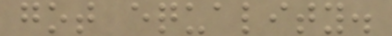got equality.
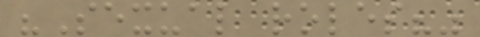"Sexual roles?"
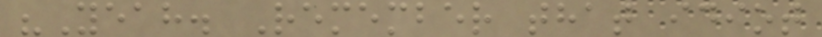"Yeah. Remember that idiot
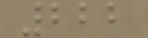222
